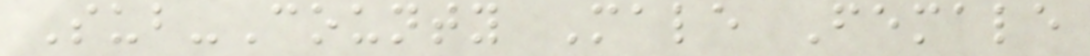Sub-County Male Female
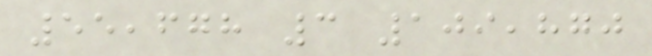55,678 3 109,870
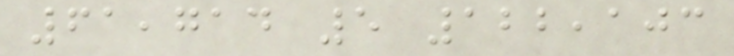61,714 5 122,103
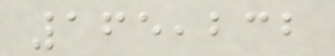165,232
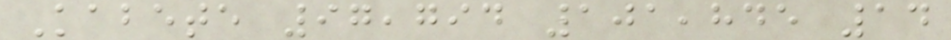Kabete 97,794 101,845 14
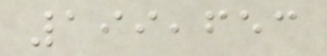199,653
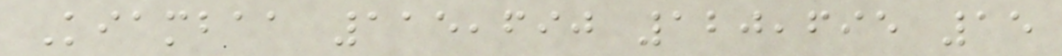Kiambaa 115,690 120,695 15
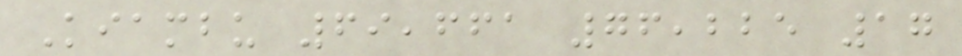Kiambu 69,661 76,225 17
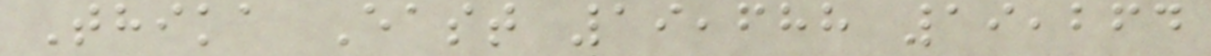Thika East 19,688 19,264
